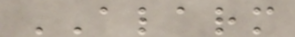ALARM
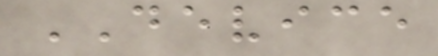DEVICE
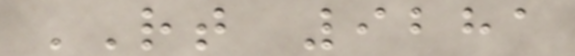RT 9281
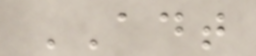ADT
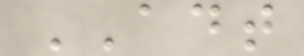ADT
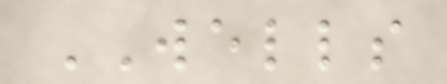WELLS
